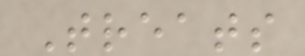Treats
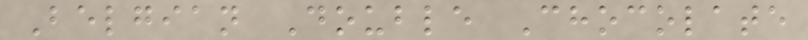Belgian Double Chocolate
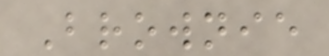Brownie
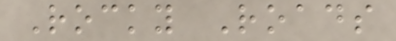Rocky Roads
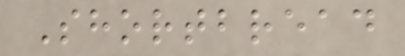Shortbread
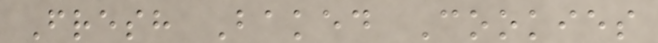Fresh Baked Cookies
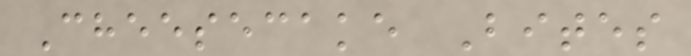Cheesecake Bites
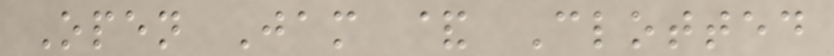Open Jam & Clotted
